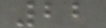22
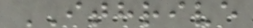ITHRIVE
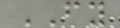FY
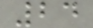24
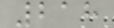218
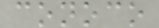conoco
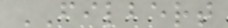FILBERT
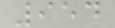954
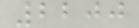2200
